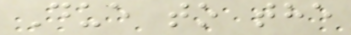Due to the
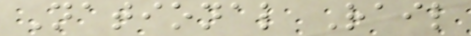National Rail
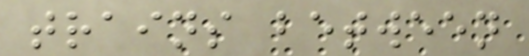trains between
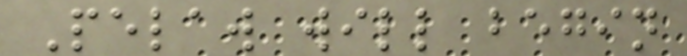Pelaw will begin
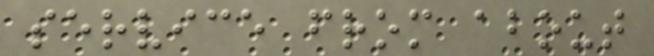service from about
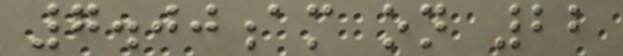7.00am on 22
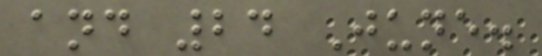and 24 June.
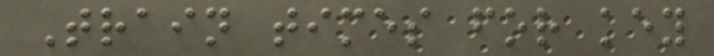Train times for key
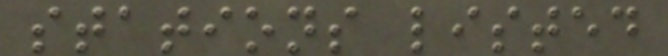stations listed
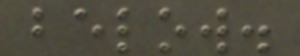below.
